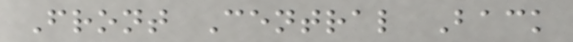Front Central Back
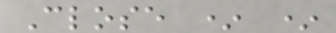Close * *
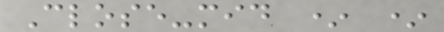Close-mid * *
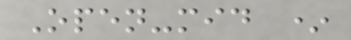Open-mid *
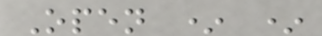Open * *
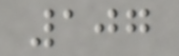107
